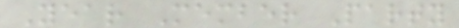Year Member Party
